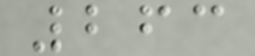263
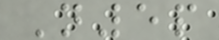N5p
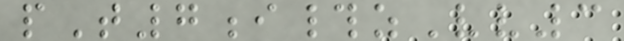pT7i#zVv3
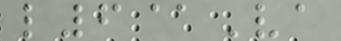l6@Va
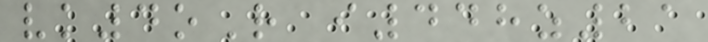vk4oR i448z21
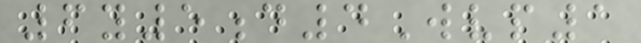6y5d4Wvp1
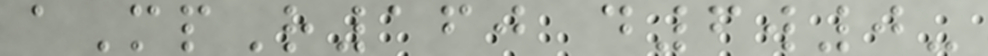aMpR160 d6w0-
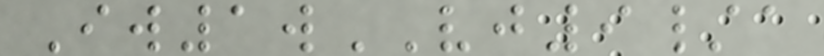Iw1wVJ9/a
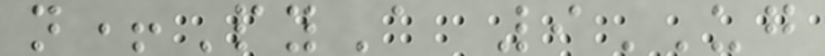n+PyA 9UG
